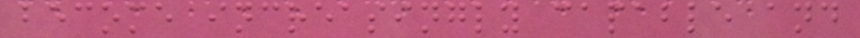become increasingly capable and
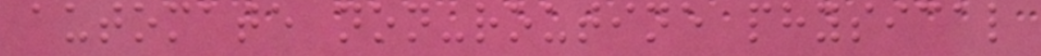automate non-routine physical
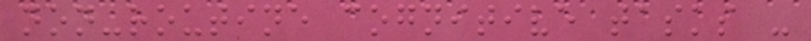non-routine cognitive tasks -
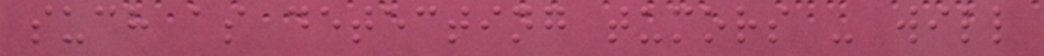such as detecting tumors - will
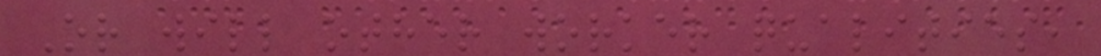Or will other worker qualities,
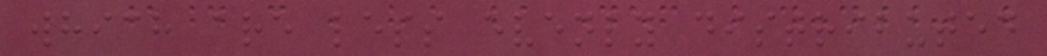which are less evenly distributed
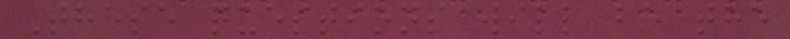These questions will be the
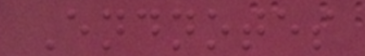Endnotes
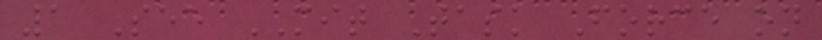1 See MIT Task Force on
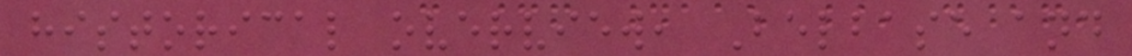historical overview, Belbase and
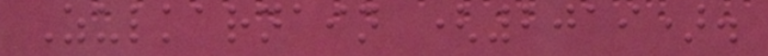Zulkarnain (2019).
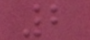2
